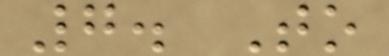7. To
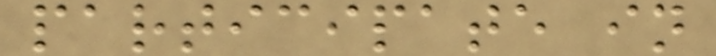participate in
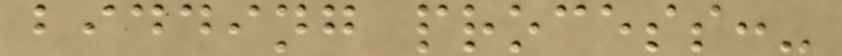bidding process:-
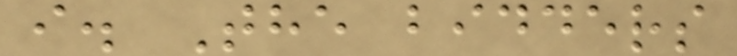i. The bidders
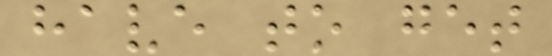have to get
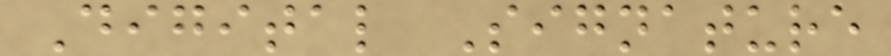Digital Signature
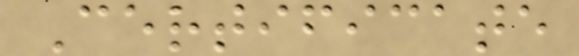Certificate
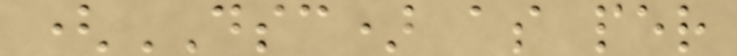(DSC) as per
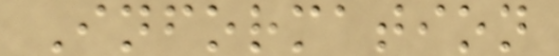Information
